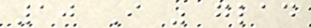10 I was glad
